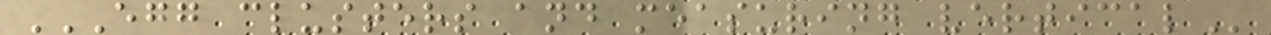EGG CLUSTERS AND MEASURING VERTICAL
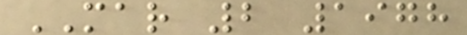MAR 2 1978
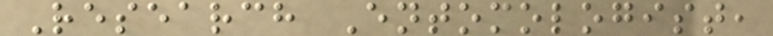Research Entomologist,
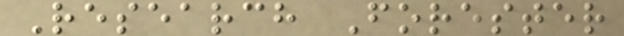Research Forester
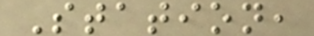Station,
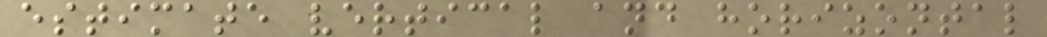estimate vertical and horizontal
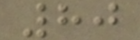80
